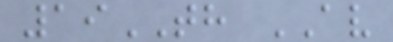19TH AV
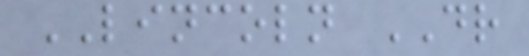LINCOLN DR
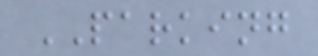PARKING
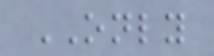ONLY
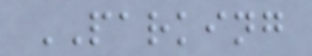PARKING
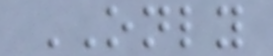ONLY
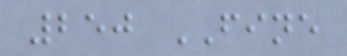250 FINE
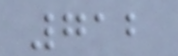712
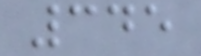345
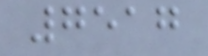7517
